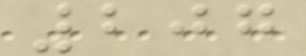207
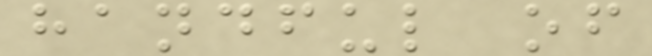handful of
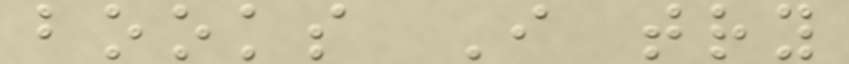books I try
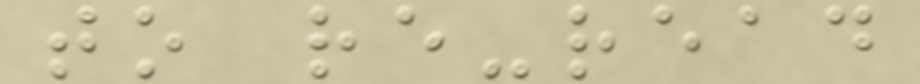to re-read
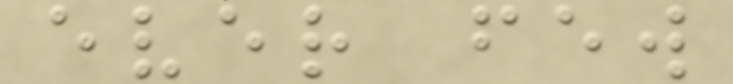ever few
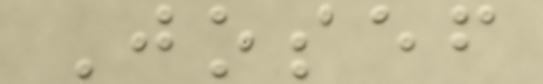Josef
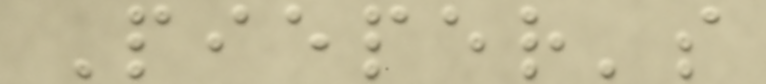Pieper's
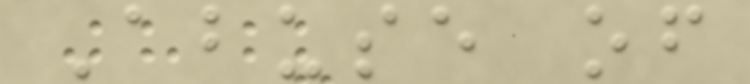Abuse of
